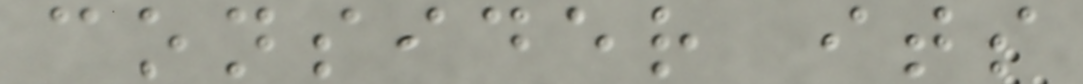consider its
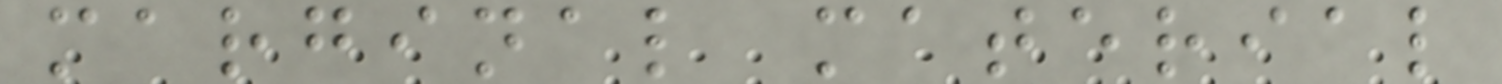marginal material
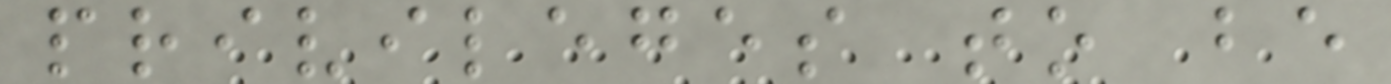privileges to be
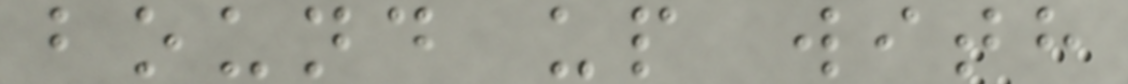bound up with
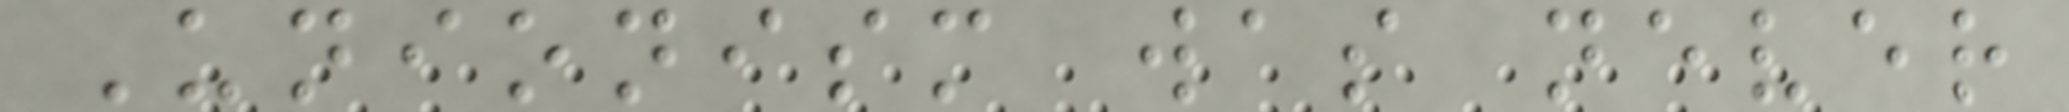Unionism was never
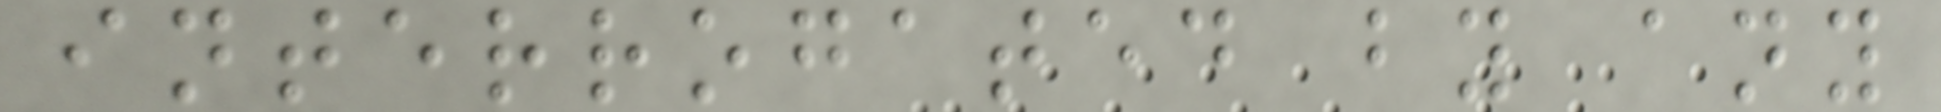interrogated by any
